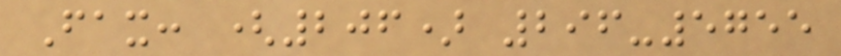Fax: (206) 296-5755
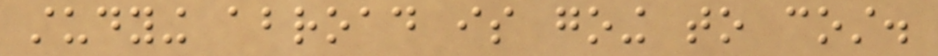studying abroad is going to cost.
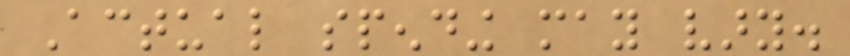Actual spending may vary.
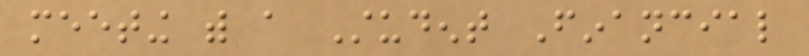meeting with a Student Financial
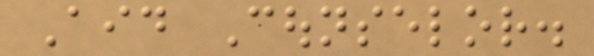Aid Counselor.
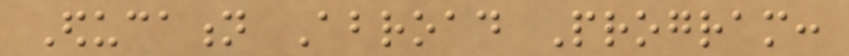Education Abroad Program:
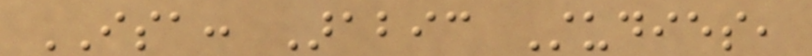ISA: Arabic Studies,
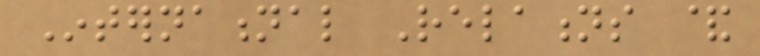International Relations &
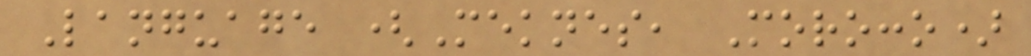Language (Meknes, Morocco)
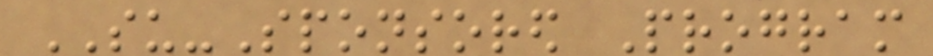SU-Sponsored Program
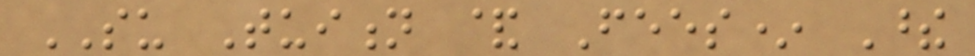SU Tuition & Fees* These
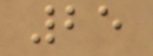25
